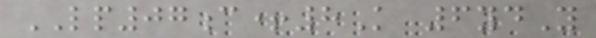LP07c+8K 6ydY
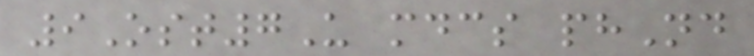9Ost7U mdcs phNd
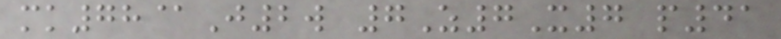mk78@J2w 7Z7X7 p41
